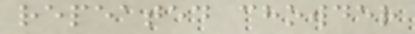repeated chowder
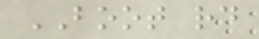BOOT rd
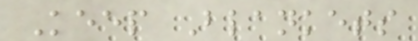Keep Blankets
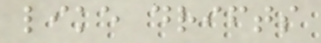like drifts
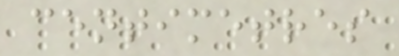centimetres
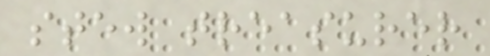stew treasurer
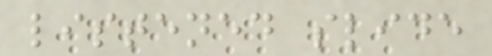listened slide
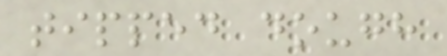tipped dough
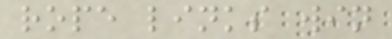rope links win
